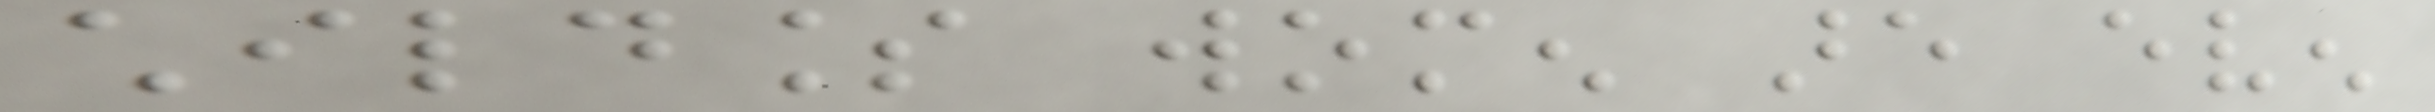childless women are even
